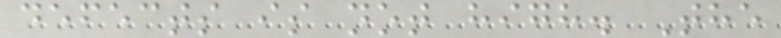defects is not high. The
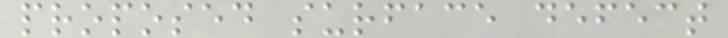proposed surface defect
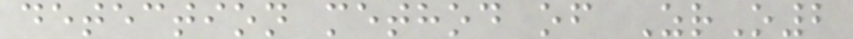detection method of ZrO2
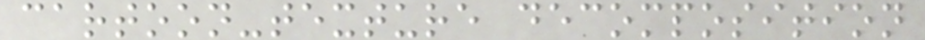cartoon-texture decomposition
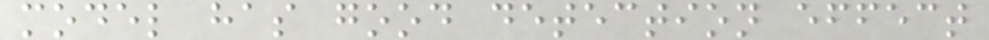model has good detection effect
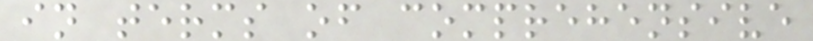in terms of comprehensive
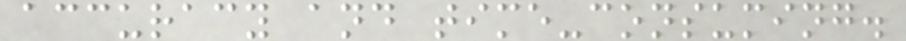accuracy and time-consuming.
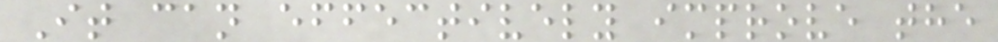It can effectively improve the
